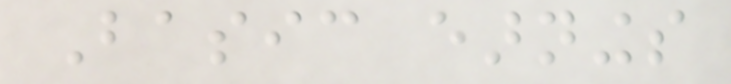Basic earnings
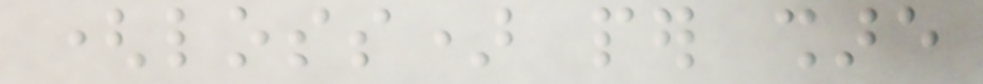(loss) per share
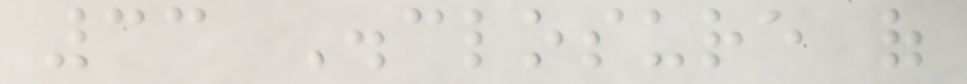33 Disclosure of
